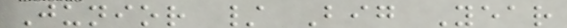Junior / Big Year
